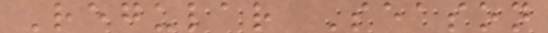Regular Season
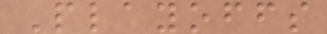Playoffs
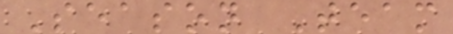Season Team
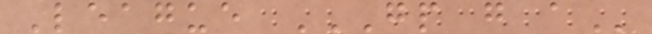League GP G A
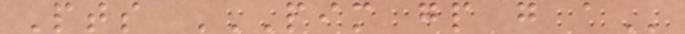Pts PIM GP G A
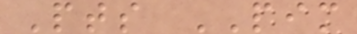Pts PIM
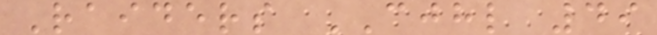Raiders CJHL 49
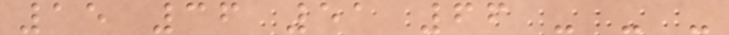15 36 51 66 - - -
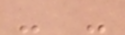- -
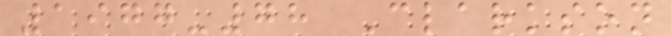1977-78 Clarkson
